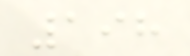198
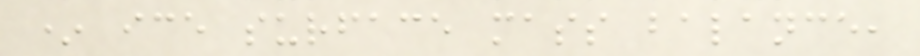* ice surface mass balance,
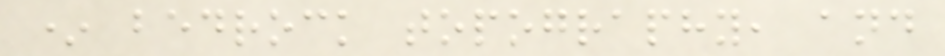* bedrock topography, and
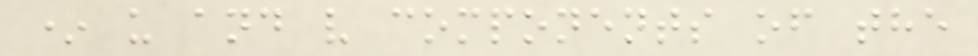* u and v components of the
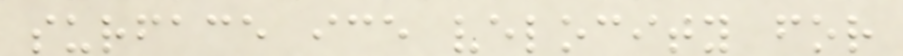surface ice velocity for
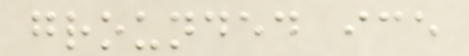grounded ice
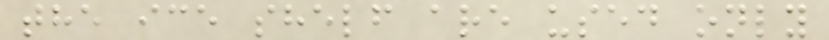the ice shelf are used only
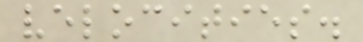velocities.
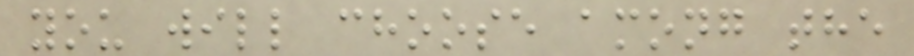you will choose among the
